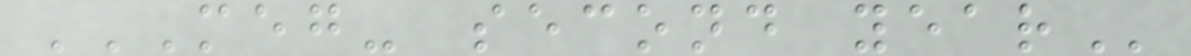MEG- SECOND YEAR
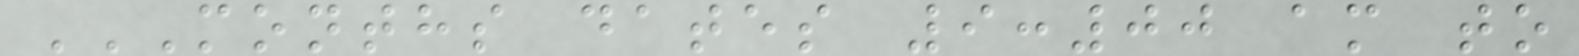MONTHS DATES 9:00 AM TO
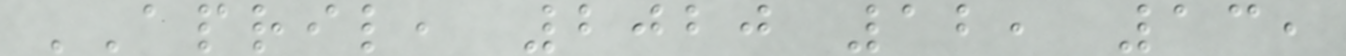APRIL, 2020 12, 13,
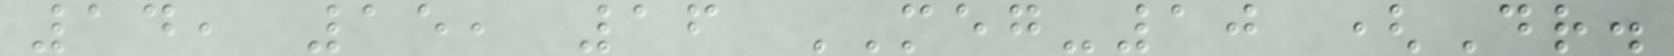14, 15, 16 MEG-10 (Dr.
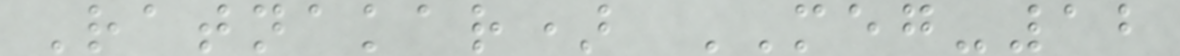Ratnakar) MEG-12
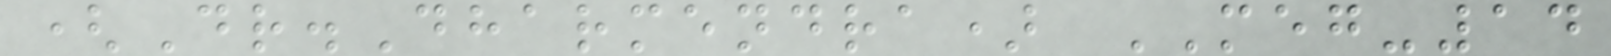(Dr.Dharmendra) MEG-14
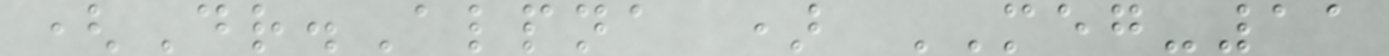(Dr.Alpna ) MEG-11
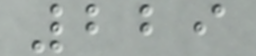229
